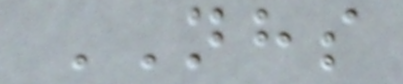NHS
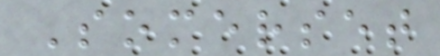Somerset
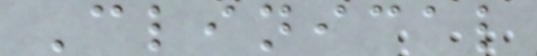Clinical
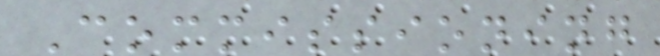Commissioning
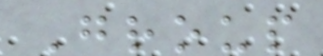Group
